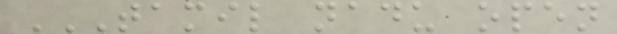TAMIL NADU OPEN
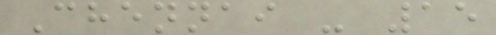Chennai - 15
